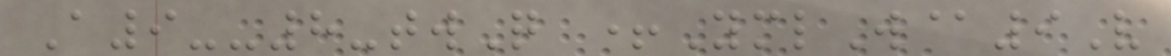A9--8-twQ +YmlW@9V
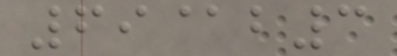69@b3
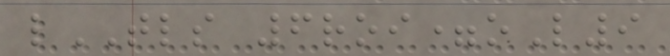lTLS 6roi=oL9
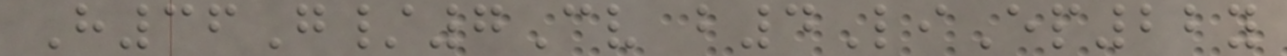H36G/7Cv b4LiEp22y
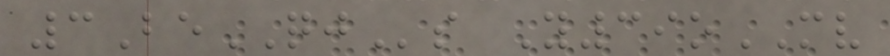3BeQJs Y39oMV
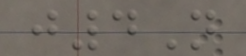j4N
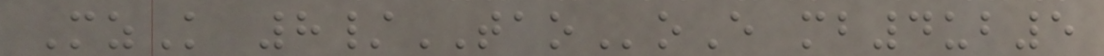MzK 8/TAOoE mb4ub5
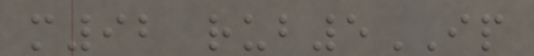m92 rub5IP
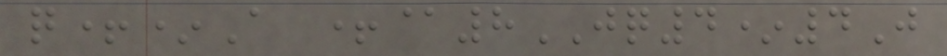q+*A +@8JQ4*4J
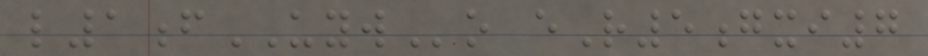l1fUYWo eR5gxi7
